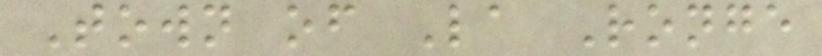Town of La Ronge
